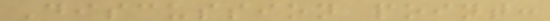Discussion point:
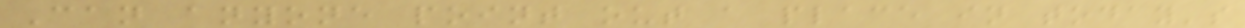Can anyone point out a place in today's
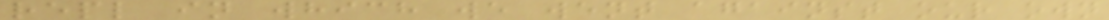repl in which we went against our own
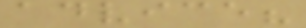advice?
